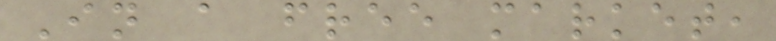In a free market,
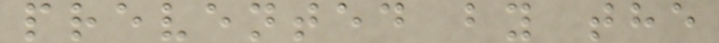prevented by the
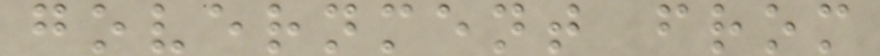government from
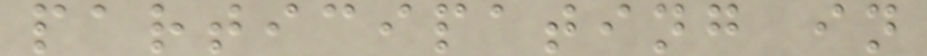participating in
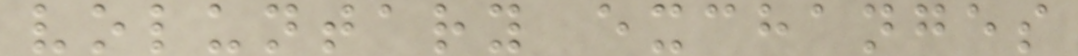voluntary exchanges
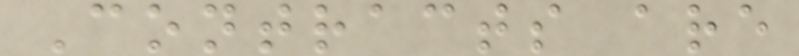Contracts are
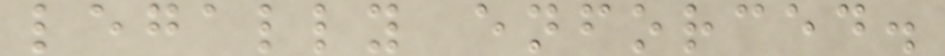legally enforced.
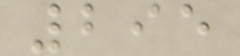295
